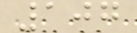107
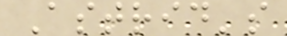Astrid's
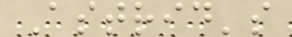Astrid's
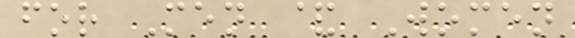for Men & Women
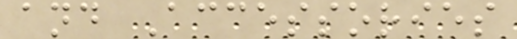and Accessories
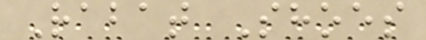Rabat Shoes
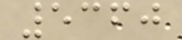5360
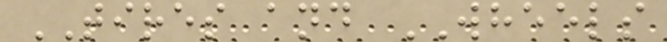TIRES and WHEELS
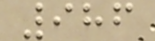986
